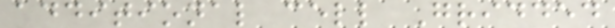additional cell Gridded
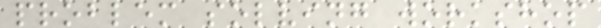problem solving workshop
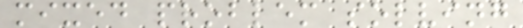mixed problem solving
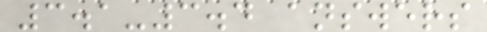3.1-3.4 answers
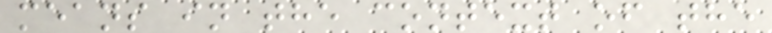means in the context of the
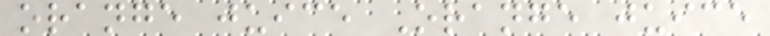orange juice Orange juice
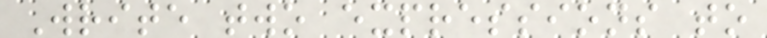Write two expressions to
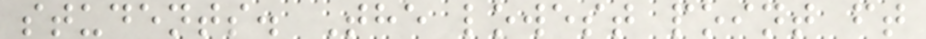students. The lowest point ft
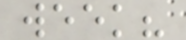week?
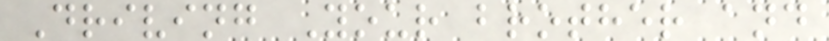Driving Your brother and
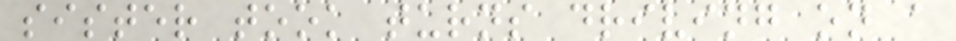sister took turns driving on a
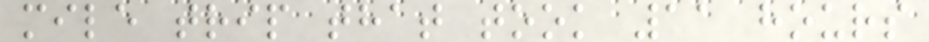mile trip that took 11 hours
